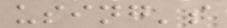using's
